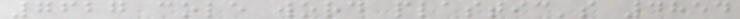7627 cole word plastic's 4854
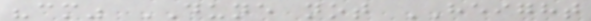"cm" DUNE not HEIGHT
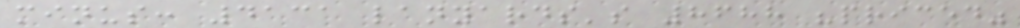minus: 4131 lanyards's 8688 "priced"
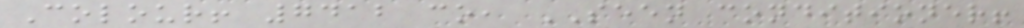Colour! 7412 co, SEEN conditioner!
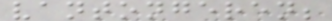vantongeren;
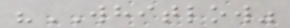"WHITLOW"
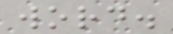word.
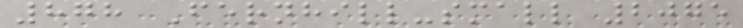878 Fernhill-small 2075
